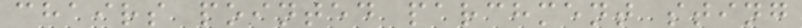chairs pointed parchment sting
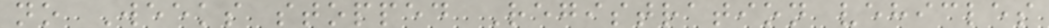no Weeks stopped Registration vehicles
